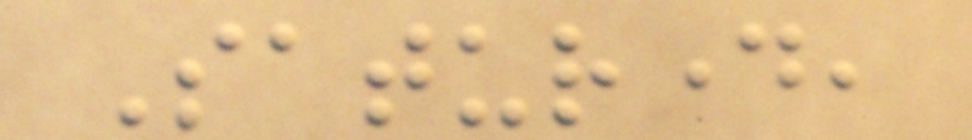Saturday,
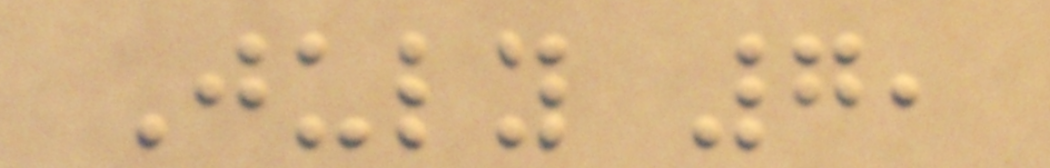July 7,
